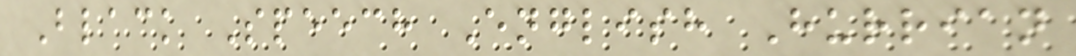Black Speech English Hurrian
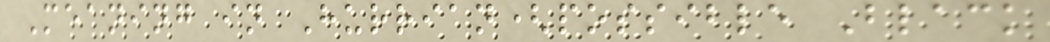Meaning in Hurrian(possible Black
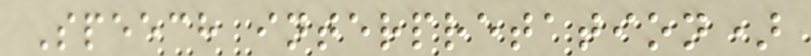Speech interpretation)
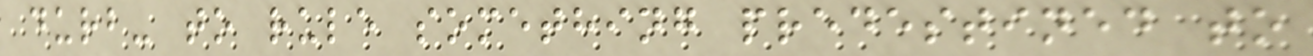durb- to rule something predestined to
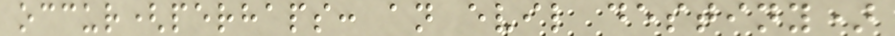occur(perhaps: an evil destiny)
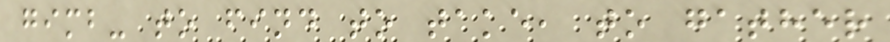gimb- to find to take, to gather
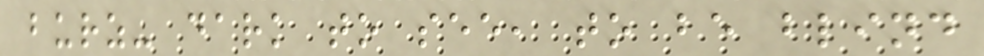burz- dark to see, to be blind
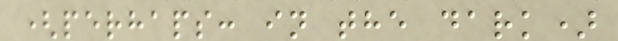(perhaps: in the dark)
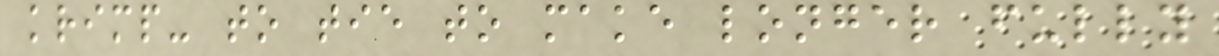krimp- to tie to make longer fully
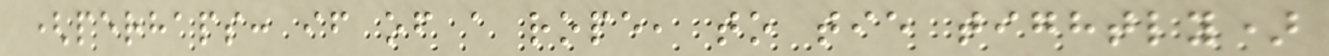(perhaps: if of a rope, to tie tightly)
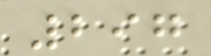297
